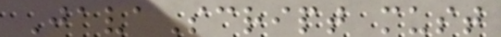JavaScript must
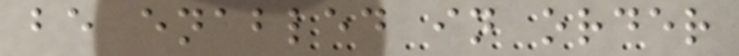be enabled in order
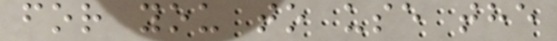for you to use the
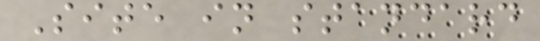Site in standard
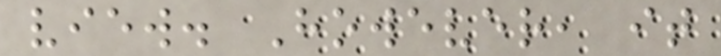view. However, it
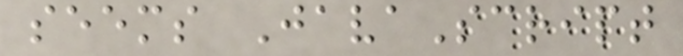seems JavaScript
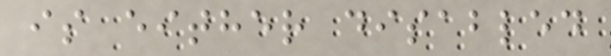is either disabled
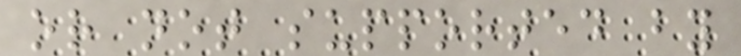or not supported by
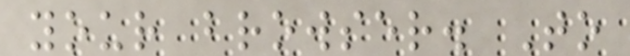your browser. To
